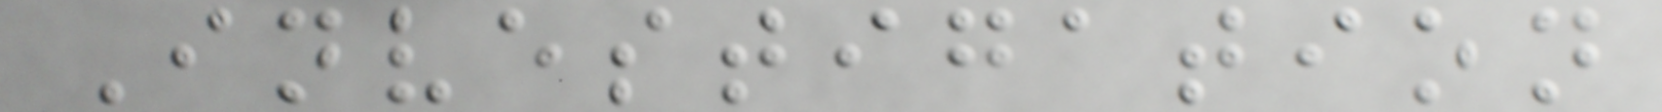Investigation
